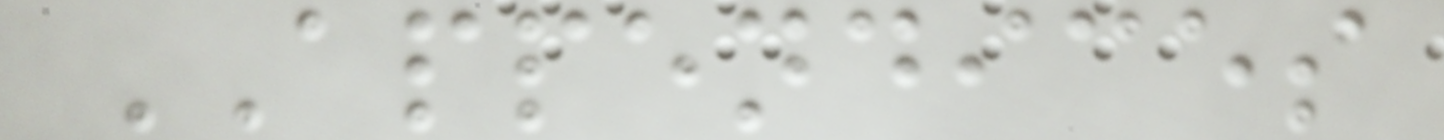APPENDICES
